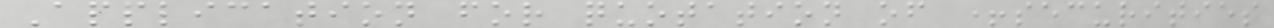Application for quotation of +securities
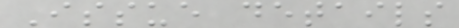Issue details
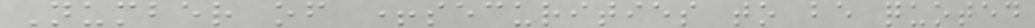Number of +securities to be quoted
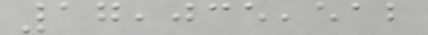17,035,512
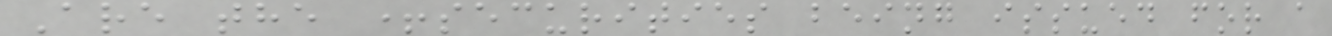Are the +securities being issued for a
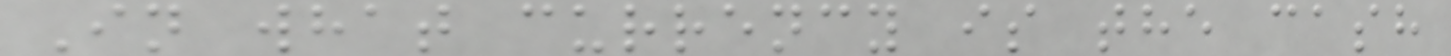In what currency is the cash
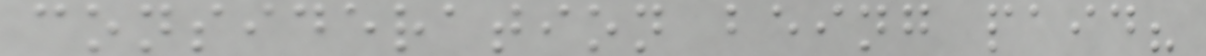consideration being paid?
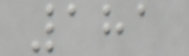181
